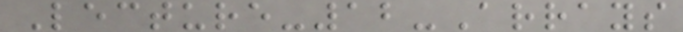Lecture-12-Arrays
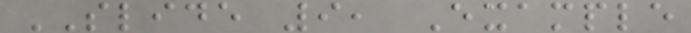SLIDE 9, Example
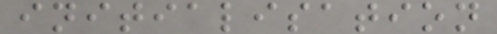initialisation
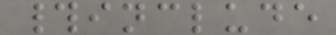#include
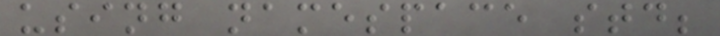using namespace std;
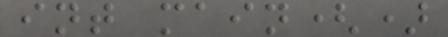int main()
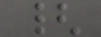{
